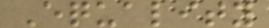Equality
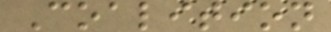Coalition
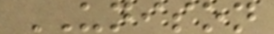UNISON
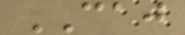CAJ
